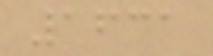1631
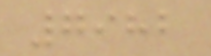7982
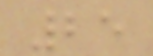25
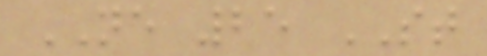NE 25 ST
